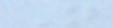N
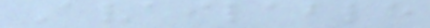Available
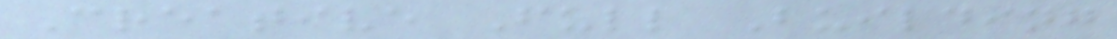Creative Full Building
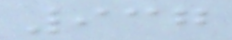937
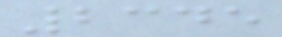2345
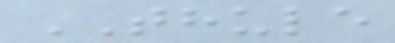THULE
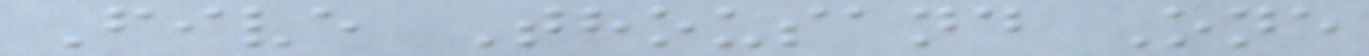Five Thousand One
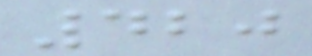420
